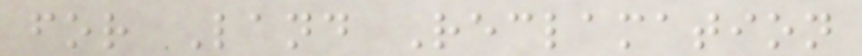for Land Reclamation
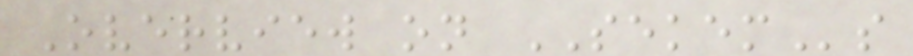Overview on SEKEMs
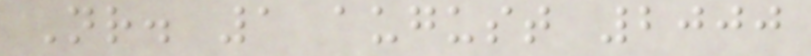Nr. 1 august 2000
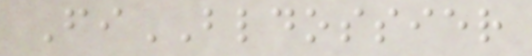FiBLDOSSIER
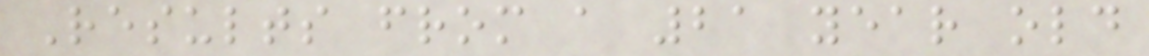Results from a 21 year old
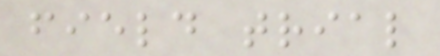field trial
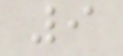9
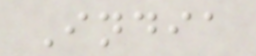India
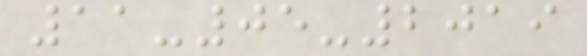11-05-2019
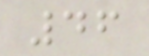46
